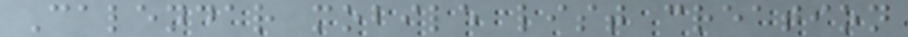Calendar mobile list creation
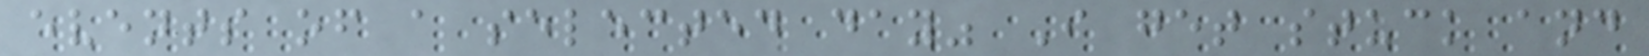events of a selected day" I get stuck and
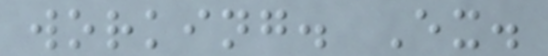working. Ex.
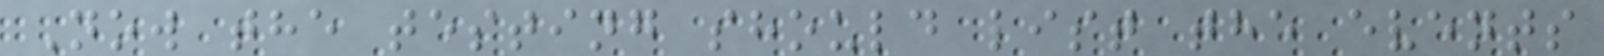Now the testing should list the events
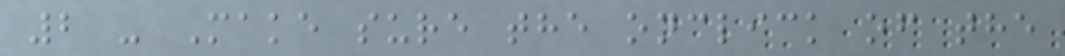2 - Make sure the onclick of the
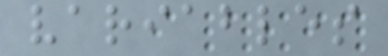variables
